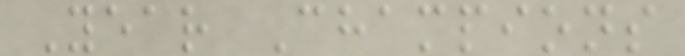Year Champions
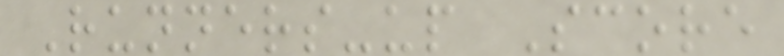Runners-up Score
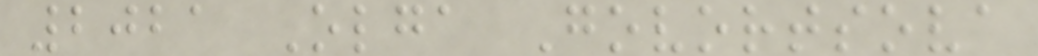2021 Olga Govortsova
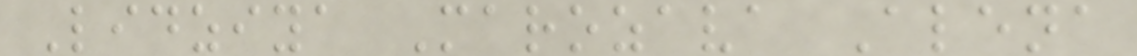Lidziya Marozava Alena
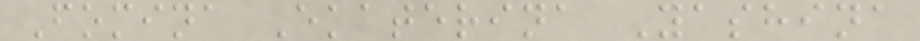Fomina Ekaterina Yashina
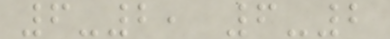6-2, 6-2
